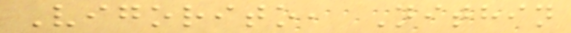Vigorito, Nithin
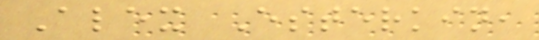Alex Esterkin,
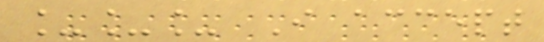___ I accept
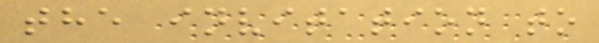the invitation to
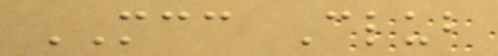MCC Club
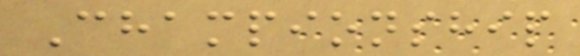Championship
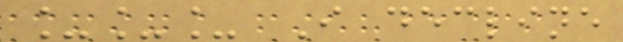___ I decline
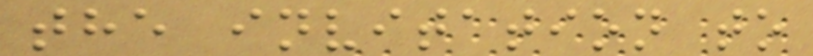the invitation to
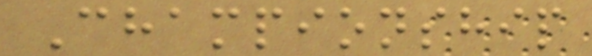Championship
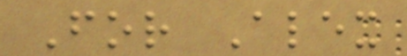For Alex
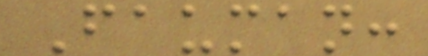Fauman:
